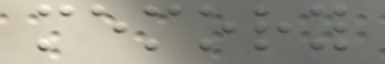memory
